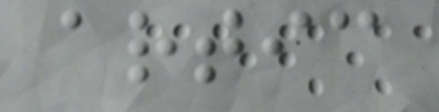artic
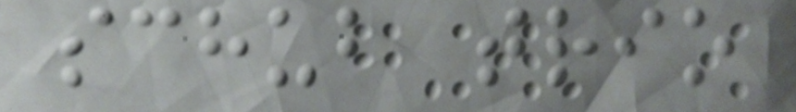schub trio
